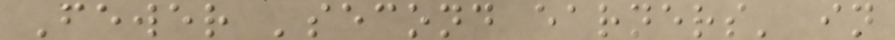Fewer 'second earners' in
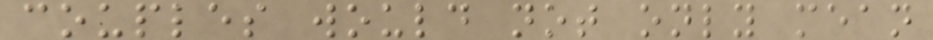couples would not only mean
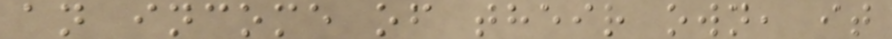an income of their own, it
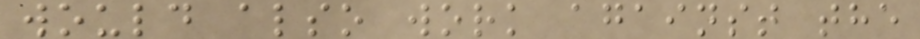would also work against the
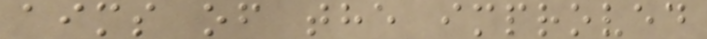aims of the improved
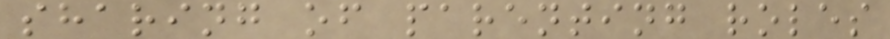sharing of parenting roles
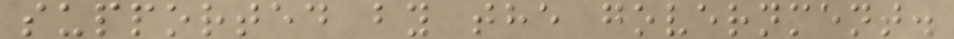supported by the government.
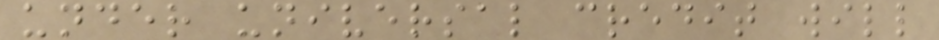under universal credit will
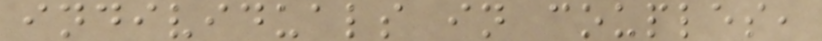individuals in couples,
